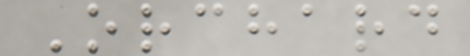Orchard
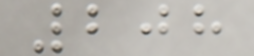208
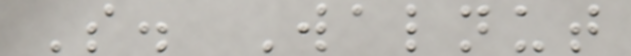S. Walnut
